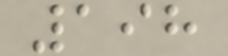198
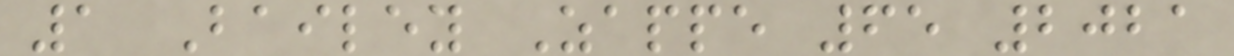1 Bailey Zappe 65 2021
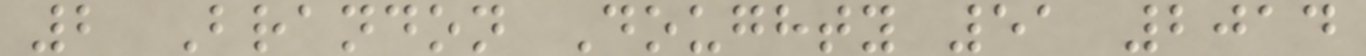2 Brandon Doughty 51 2014
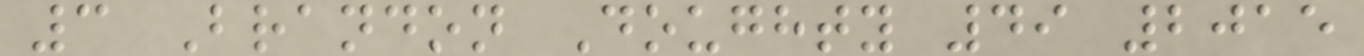3 Brandon Doughty 49 2015
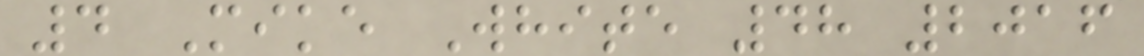4 Mike White 48 2016
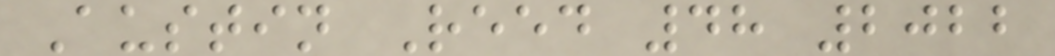Austin Reed 48 2022
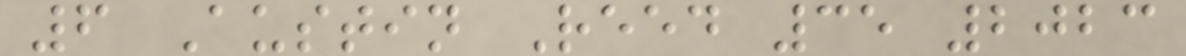6 Austin Reed 35 2023
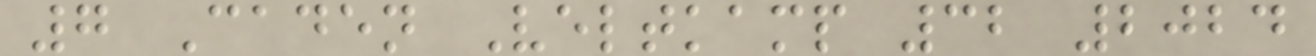7 Caden Veltkamp 32 2024
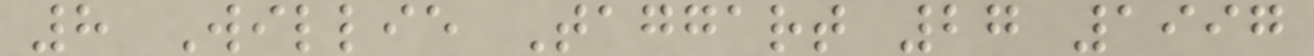8 Willie Taggart 27 1997
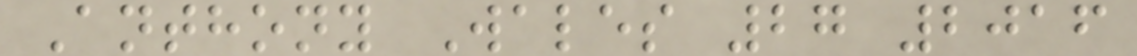Anthony Wales 27 2016
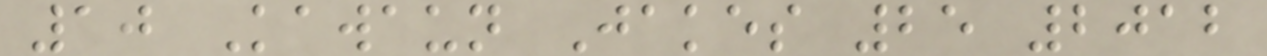10 Kawaun Jakes 25 2012
